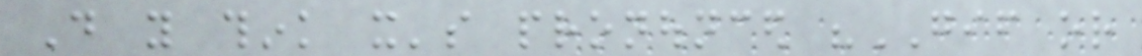Do you think it's pronounced "GIF or
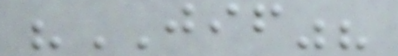"JIF"?
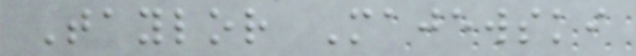Taylor Majewski
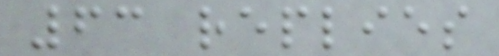63 replies
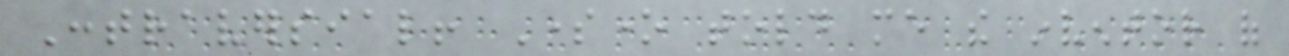Contraversial! Someone told me the inventor of
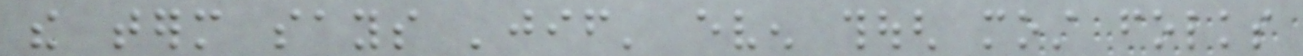the term says 'jif' even though most folks
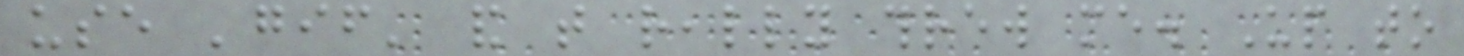use 'gif' and that really threw me. Up to
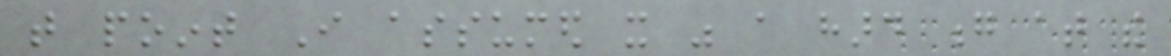that point I assumed it was a hard g at the
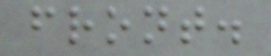front.
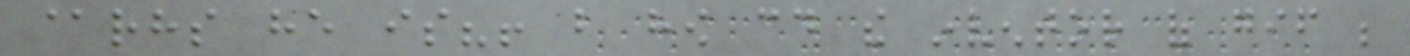@rhs he is?! but how could the inventor of gif be
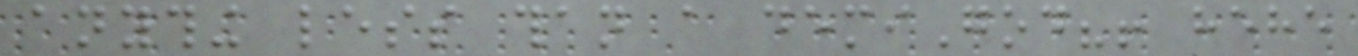anything less than a demiGod?! hehe
